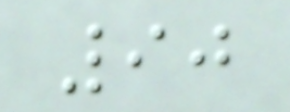90
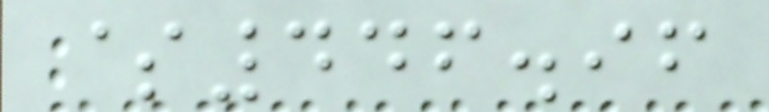$446.96
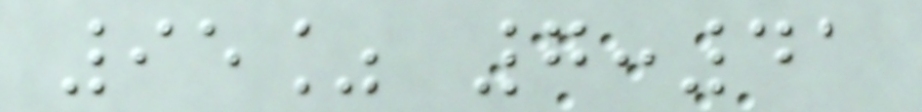95% 7:41
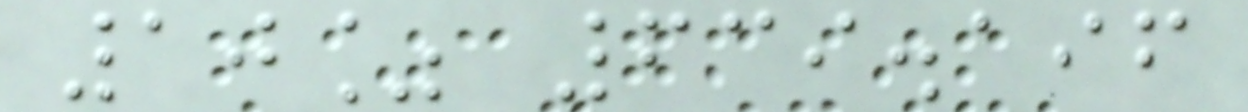10% 639.196
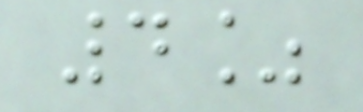4%
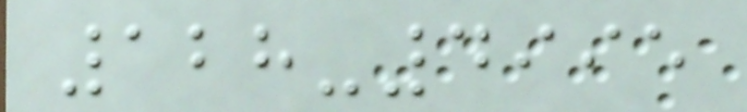128-4995
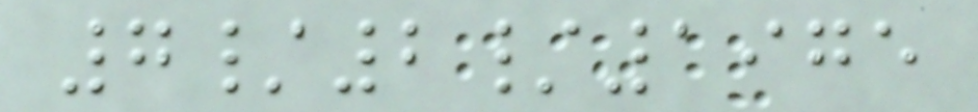7/2/1975
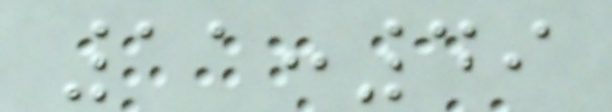11:49
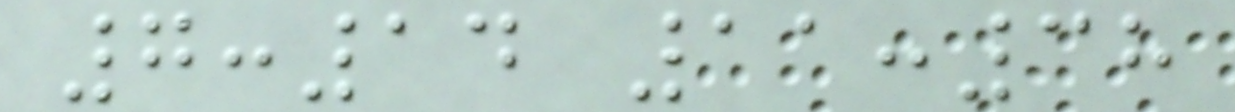7:14 11:38
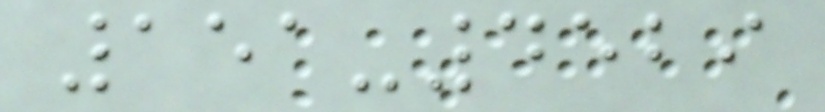151-4529
